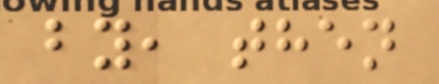by, then
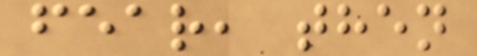fear, then
